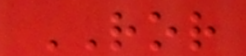ROR
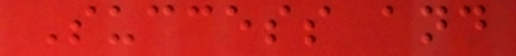Success and
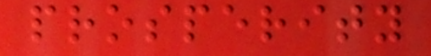prosperity
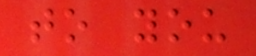to you
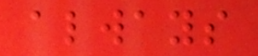always
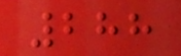288
